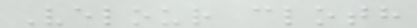Velour cloth
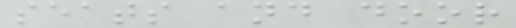seats and door
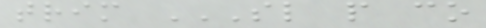trim SL P CO
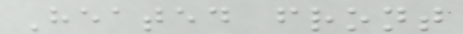Heated front
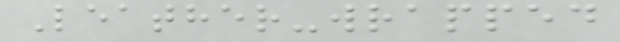Leather-wrapped
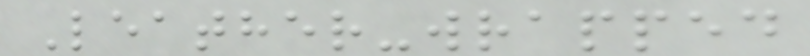Leather-wrapped
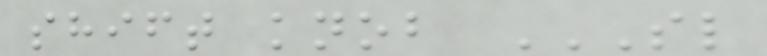shift knob SL
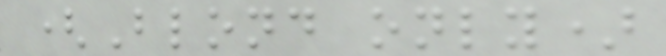(Blond only)
